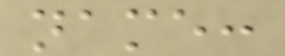name:
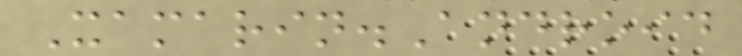Xamarin.Android
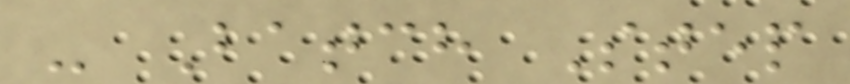- Batch Step
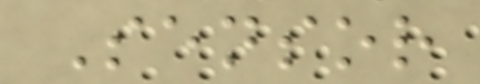Sensor
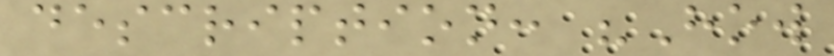description: "How
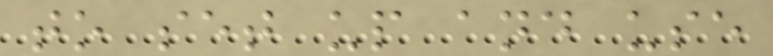to set up and use
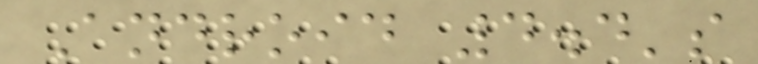Android 4.4's
